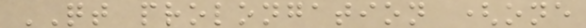QT prolongation (one
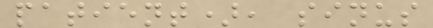patient), sinus
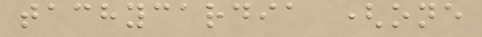tachycardia (one
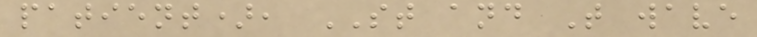patient), ST and T wave
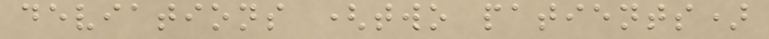deviations (two patients)
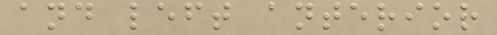and left anterior
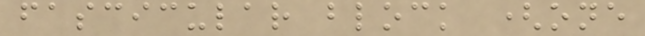fascicular block (one
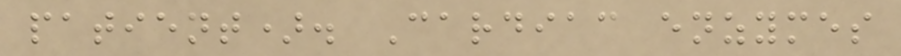patient). Cardiac enzymes
